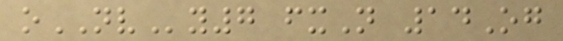oNVy7 fxN 14Og
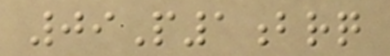09P1brq
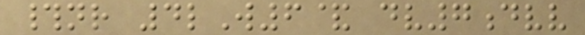#nr 4lW6& dv7dvv
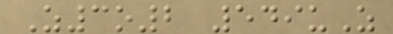Z3o2 549uZ
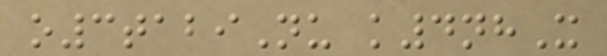o3tabiNu k4nhX
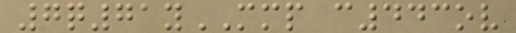7q71yMMP c443ov
